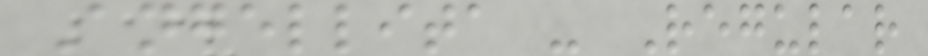Angellita - Regular
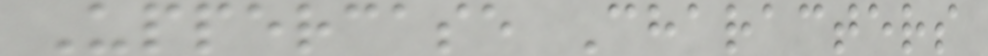Uppercase Characters
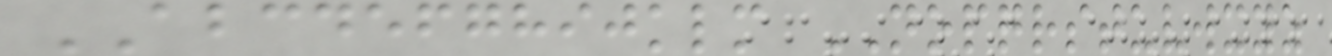ABCDEFGHIJKLM NOPQRSTUVWXYZ
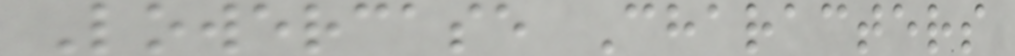Lowercase Characters
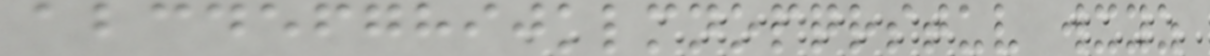abcdefghijklmnopqrstuv wxyz
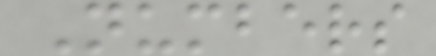Numbers
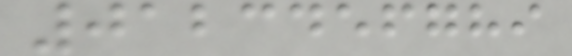0123456789
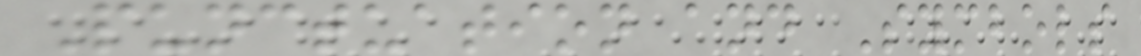Punctuation and Symbols
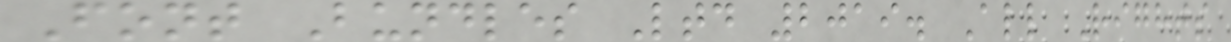Font Bundles Ltd 2019. All Rights
